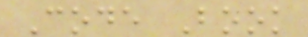Code Book
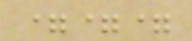===
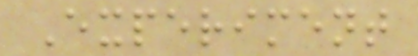Experiment
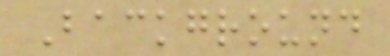Background
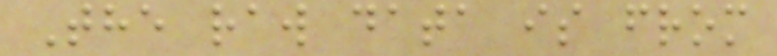The raw data is from
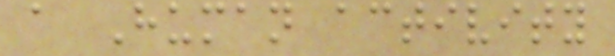a Human activity
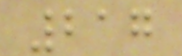217
